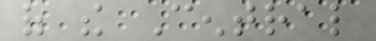of the Central
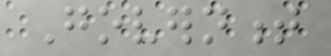Government
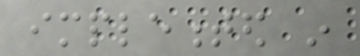implemented in
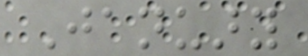January
